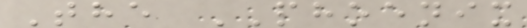The PHOENIX
